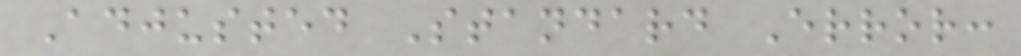Adjusted Standard Error:
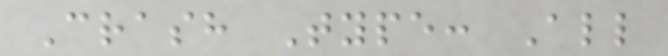Crash Type: All
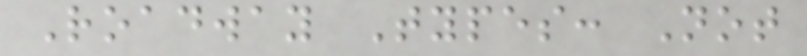Roadway Types: Not
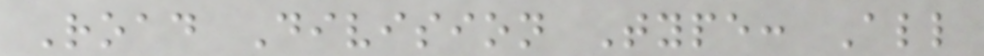Road Division Type: All
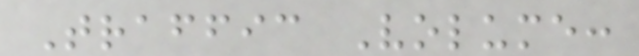Traffic Volume:
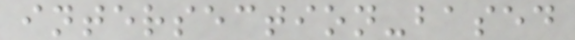intersection-based
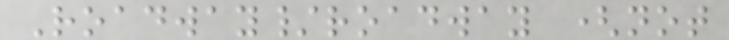Roadway/roadway (not
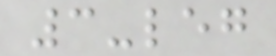3-leg
